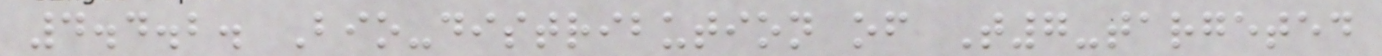4.4.2. Bio-distribution of T7-targeted
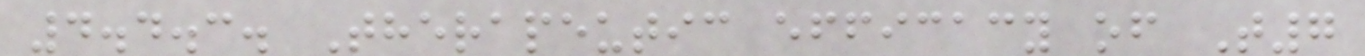4.4.3. Therapeutic efficacy of T7
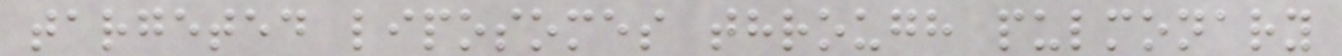targeted liposomes through pulmonary
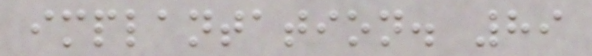implantation. 89
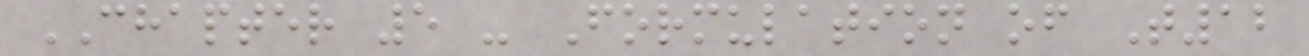CHAPTER 5 - Formulation of T12
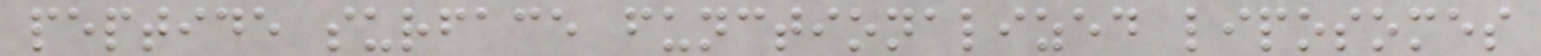peptide surface functionalized liposomes
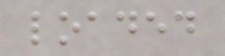loaded
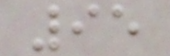95
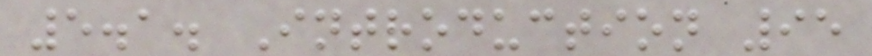5.1. Introduction 95
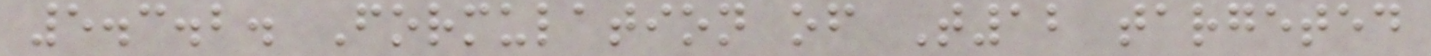5.3.2. Formulation of T12 targeted
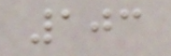103
